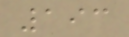193
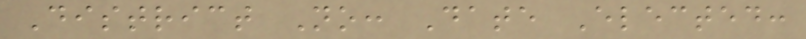District No: Date Elected:
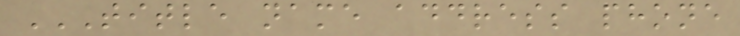TITLE NAME ADDRESS PHONE
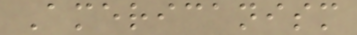Americanism
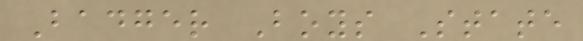Badger Boys State
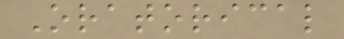Oratorical
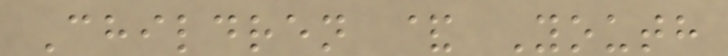Children & Youth
